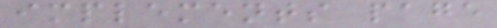implements page
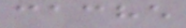cache
